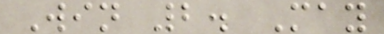Win 2. May
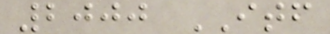2000 ITF
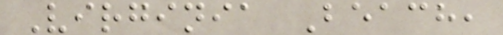Virginia Beach,
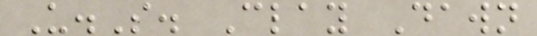U.S. Clay Dawn
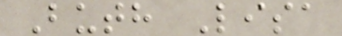Buth Lisa
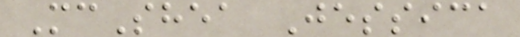McShea Jessica
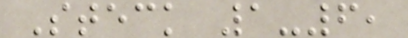Steck 1-6,
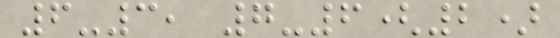6-3, 7-6(2)
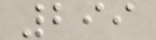299
